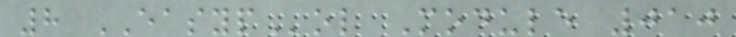8 EASYPol Module 010
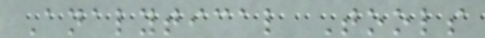Analytical Tools
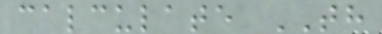calculate TH
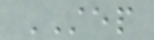STEP
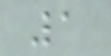1
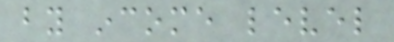by income level
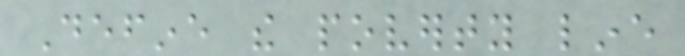Define the poverty line
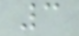3
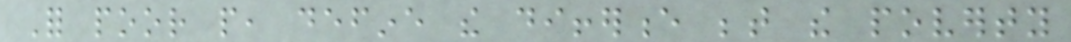For poor people, define the difference between the poverty
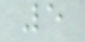5
